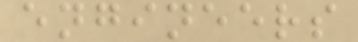engineers
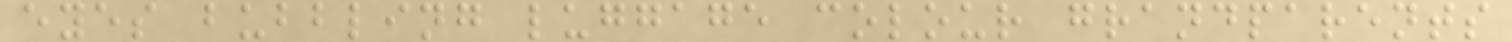eyes bubbling luggage colour grandparents
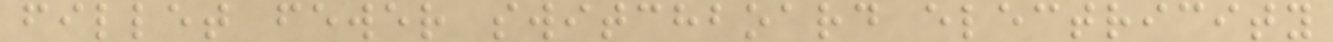fillet fewer switchboard electricity
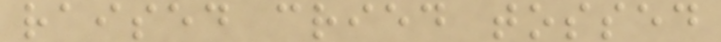raised cried tossed
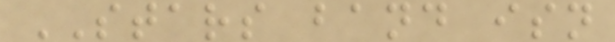STARS band isn
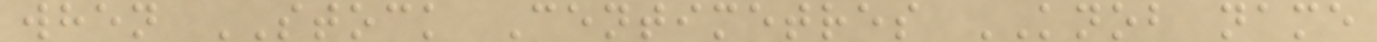when STOCK Centimetres KNOB name
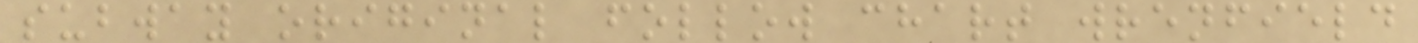subway original follow chart wrenfield
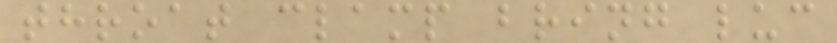throat clamp bring luc
